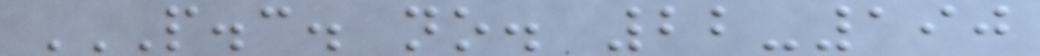P.C. NO. 22-190
